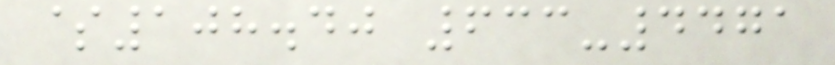$108.40 633-4471
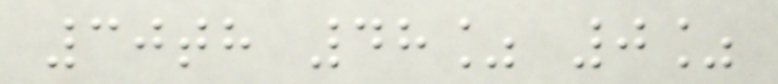30th 48% 0%
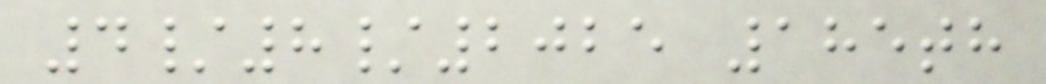4/8/2025 185th
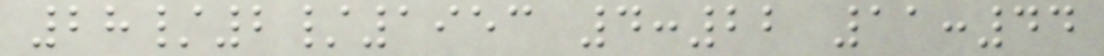28/2/1953 4:22 11:44
